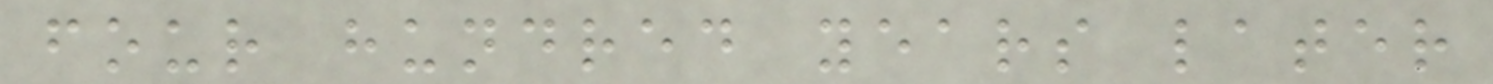four hundred years later
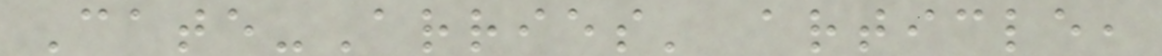Cate-Arries' article,
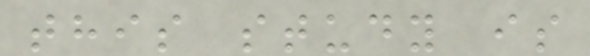this study is
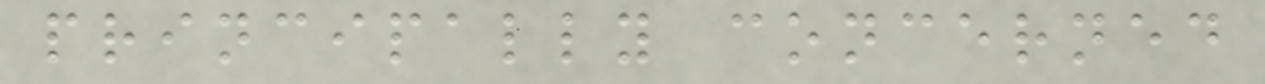principally concerned
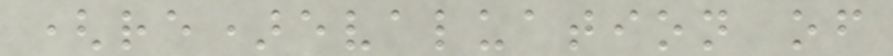(re)evaluation of
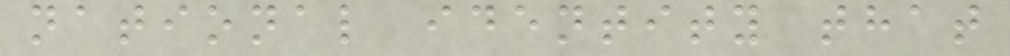national identity that
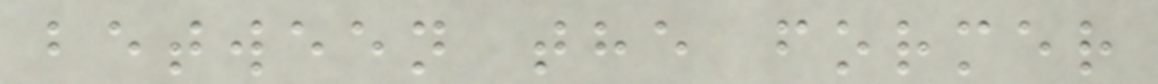between the former
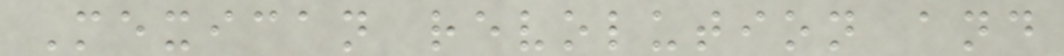Mexican revolution and
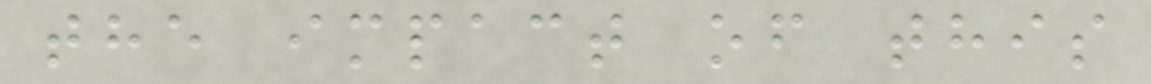the impact of this
